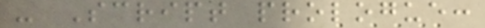- Script prologue:
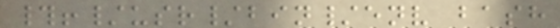#!/usr/bin/env bash
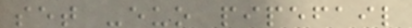set -euo pipefail
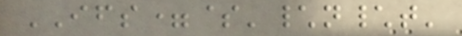IFS=$'\n\t'
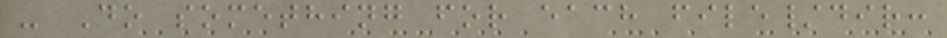- Do something for each file/dir:
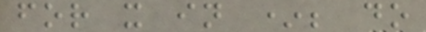for x in *; do
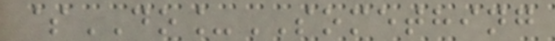$DO_SOMETHING
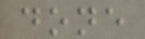done
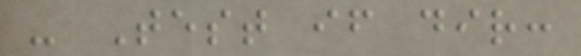- Test if dir:
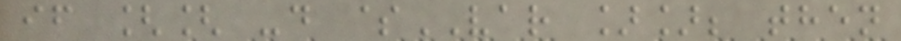if [[ -d $VAR ]]; then
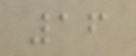16
